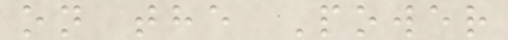on the Power
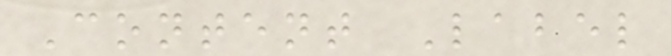Content Label
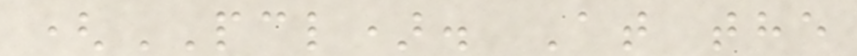(PCL). At the
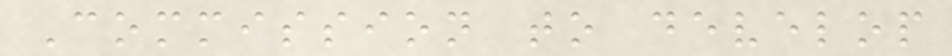Commission to develop
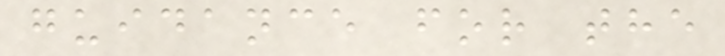guidance for the
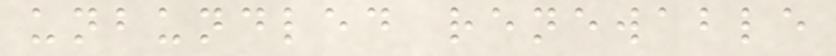unbundled renewable
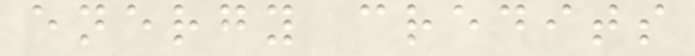energy credits
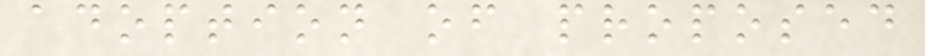adoption of proposed
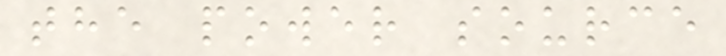the power source
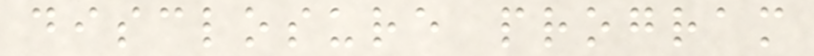disclosure program
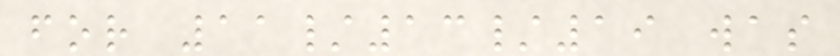for 11/13/19 was
